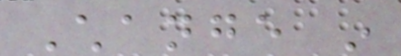Change in
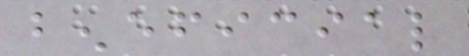beneficial
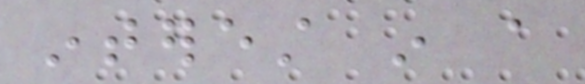interest in a
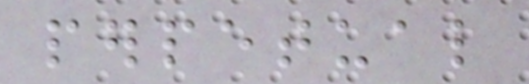perpetual
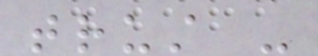trust -
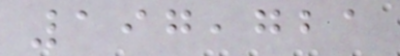197,721
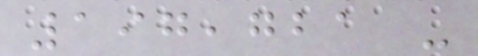197,721 -
